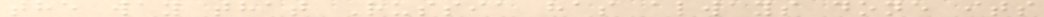the way that Russia has always done its
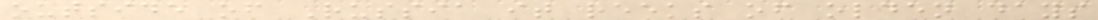outside of Russia it reeks of olden days
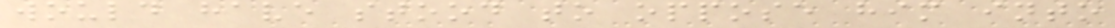would have stood to oppose him into
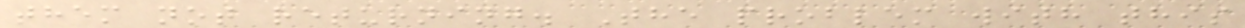them not returning. The problem with this
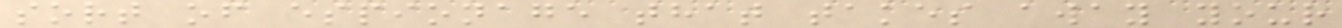sort of espionage that takes away your
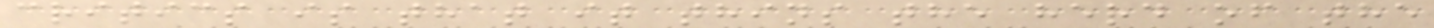critics is that it thins the herd of the
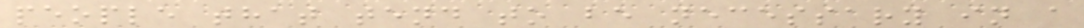people that tend to be necessary in a
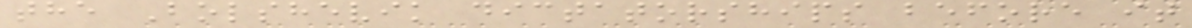the Bolshevik dictatorships before it
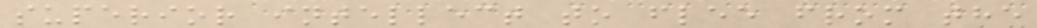superior intellect to flee from the
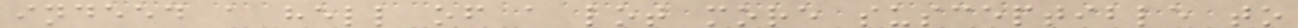indeed a hell of a lot more susceptible to
